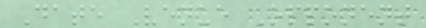Date Venue Opponent
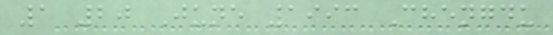1 20 June 1993 Chengdu
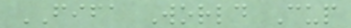FIFA World Cup
